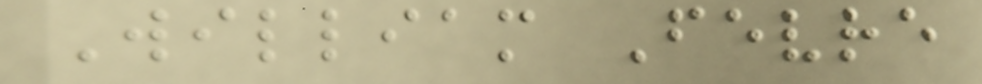William Fevre
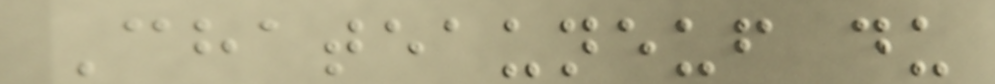Chateauneuf du
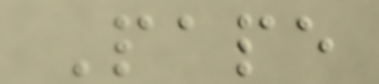Pape
